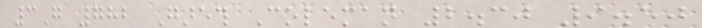3G 782 Gareth Coleman 2.30 9.50
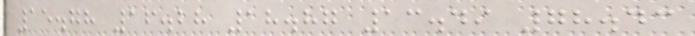15.78 16.28 18.87 13.49 78.43
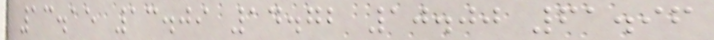13.15 13.09 14.72 10.00 61.96
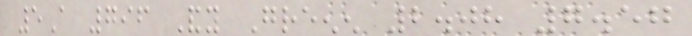5A 796 Andy Greenen 2.08 7.57
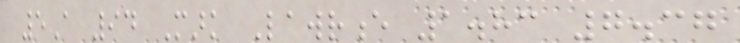5A 94 Mark Lawrence 1.83 7.37
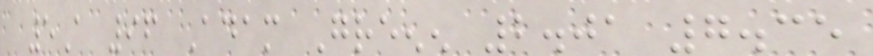5A 96 Adam Greenen 2.01 7.35
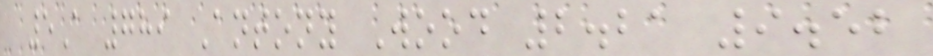5A 789 Antony Wood 2.21 9.52
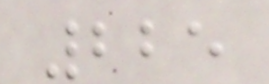225
